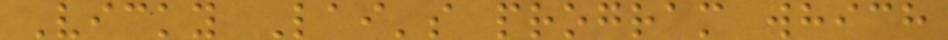Vicky Lai's program which
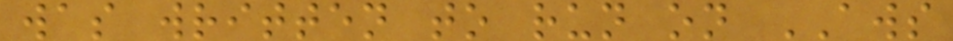was written to run on AWS
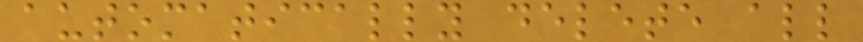automatically delete all
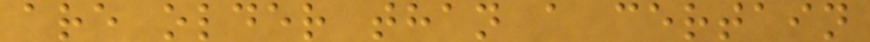are older than a certain
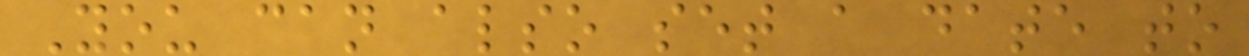You can also set a date to
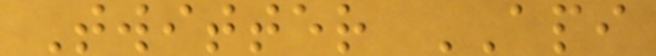Twitter API
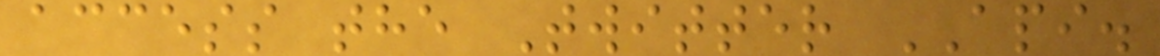access the Twitter API.
